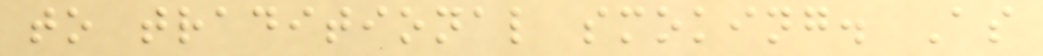to traditional smoking. As
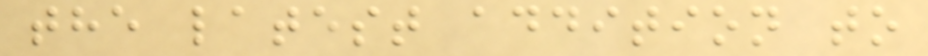the latest addition to
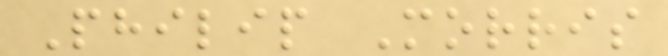Philip Morris
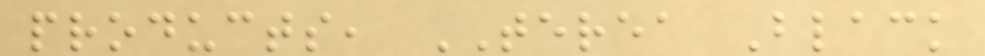products, TEREA Black
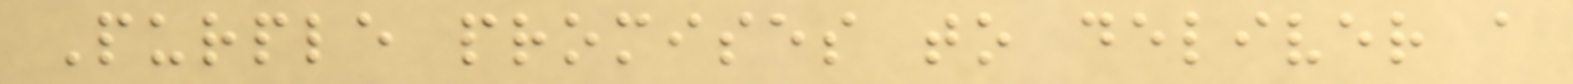Purple promises to deliver a
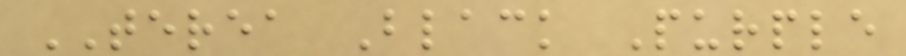TEREA Black Purple
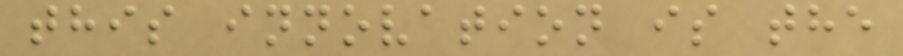this innovation is the
